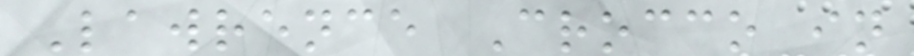Lawrence Crocco in
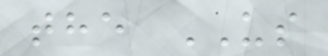the US
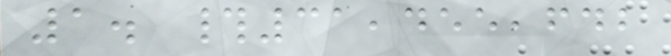1. #31,455,642
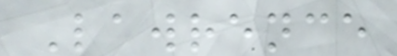Lawrence
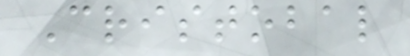Cristobal
